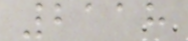2118
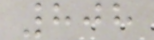808
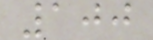100
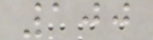100
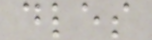dles
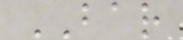BAR
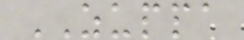ZUPPA
